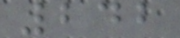242
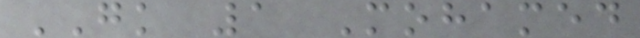GK 1 Mohamed
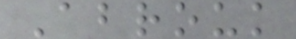Abrouk
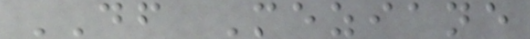DF Meziane
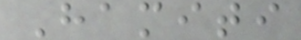Hamiti
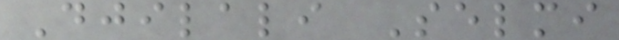Djilali Selmi
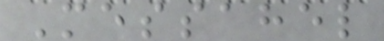Messahel
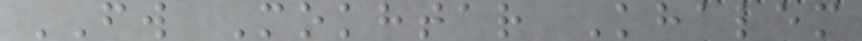FW Mokhtar Khalem
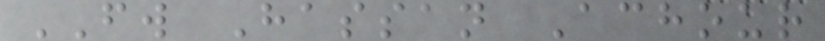FW Hassan Achour
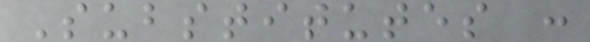Substitutes :
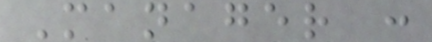Manager :
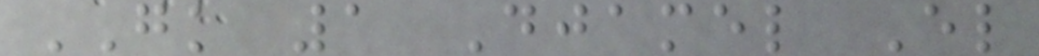GK 1 Djamel El
